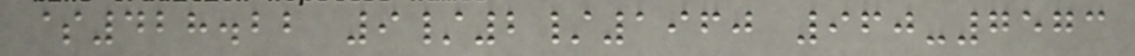$428.22 9/2/1960 960-7573
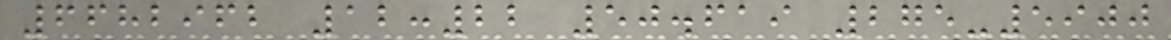6682962 12:22 50.619 275-5900
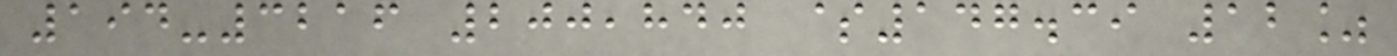194-3216 200,840 $147.39 12%
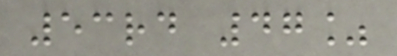53rd 47%
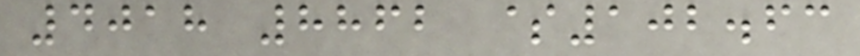4018 8862 $102.63
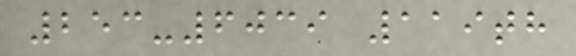253-6039 119th
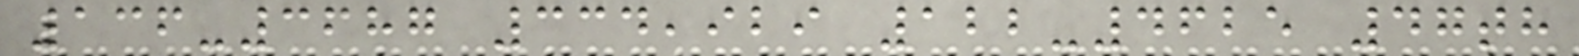136-3687 334,929 122-4625 47th
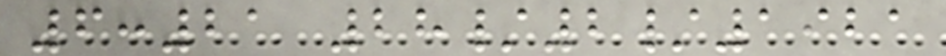6:21 28/2/1921
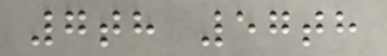7th 57th
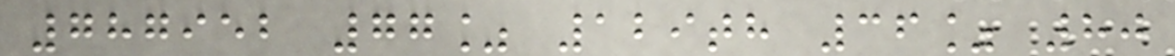787952 77% 129th 36% 80
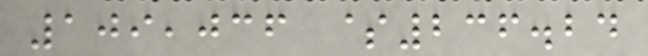109,036 $236.24
